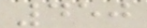450
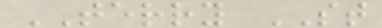TERRY ST
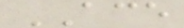ACE
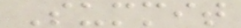Summit
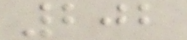202
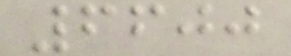6600
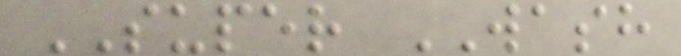SUPER WASH
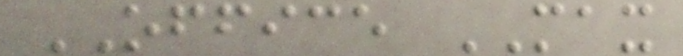OFFICE MAX
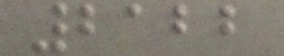2122
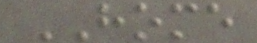HOME
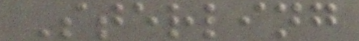Sterling
